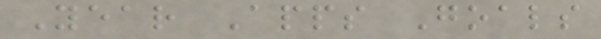Year Apps Goals
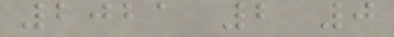2021 2 0
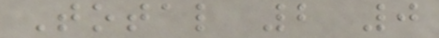Total 2 0
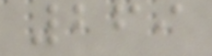269
